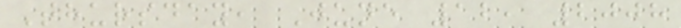Thursday, June 12, 2008
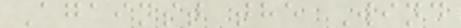Against the Wind
